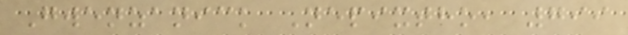Gwenzanick Nepixtho, 799
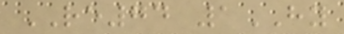RE74 1HY
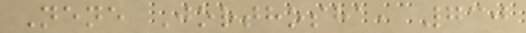Nene Jorthosha, 730
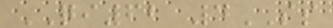QI62 4SS
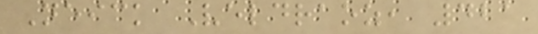Neick Veldraoz, 421
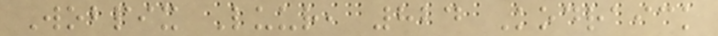Wobpix Luur, 824 Kodraick
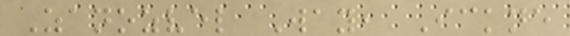Zanozvel Way, Ickne
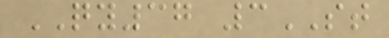QY37 3ST
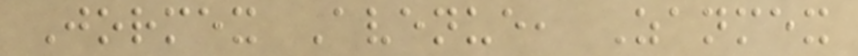Jormex Avenue, Zanmex
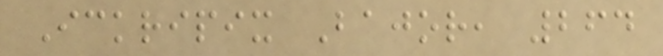Ickripix Bajor, 264
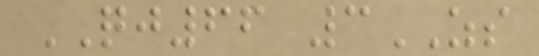QJ66 3ZS
